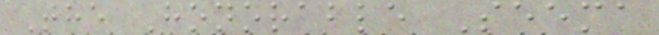The Honorable Seema
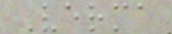Verma
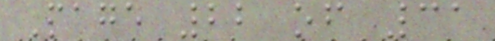Page 22 of 31
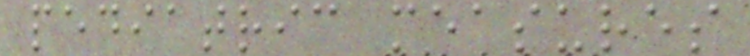pediatric measures
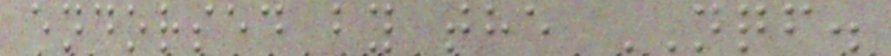endorsed by the NQF.
